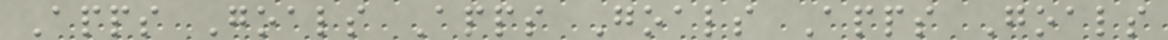Apps Goals Apps Goals Apps Goals
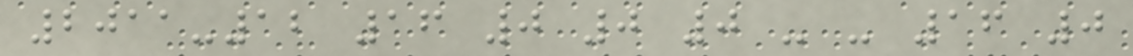2011-12 16 0 0 0 - - 16 0
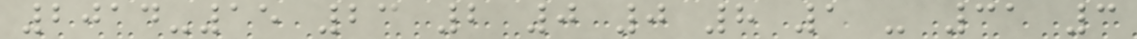2014-15 23 2 0 0 8 1 - 31 3
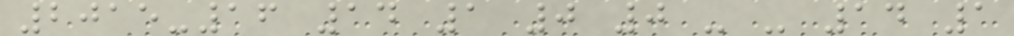2015-16 14 1 0 0 - - 14 1
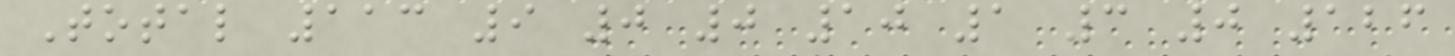Total 113 9 0 0 10 1 3 0 126
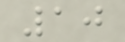10
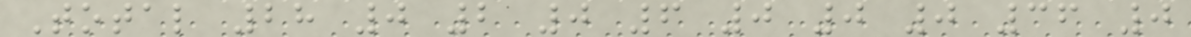Total 28 0 2 0 6 0 0 0 36 0
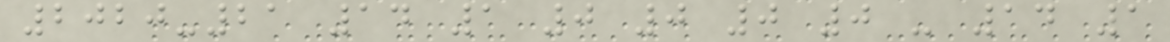2020-21 14 1 0 0 0 0 - 14 1
